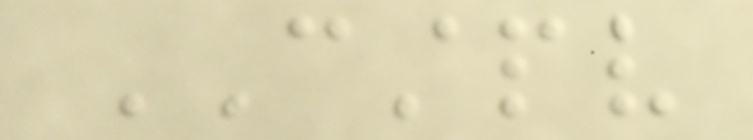CSTPV
